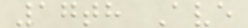17th Ave
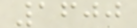1600
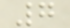7
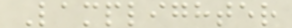Lamplighter
